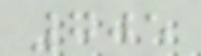705
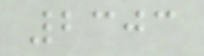2303
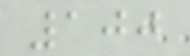100
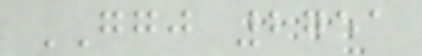GGJ 2751
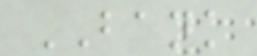BANK
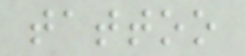tattoo
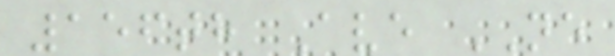156th Ave NE
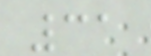31
